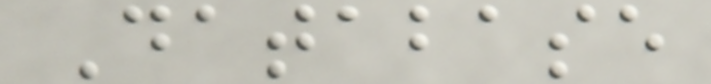Database
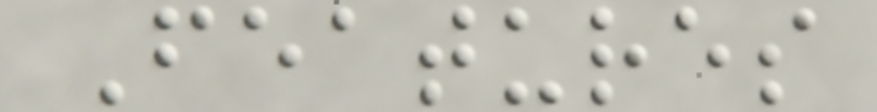Features
